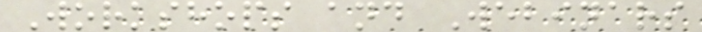Workshops and Webinars
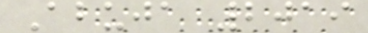Abuja 2019
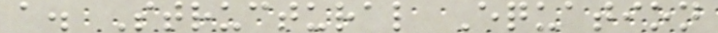a. Structural Equation
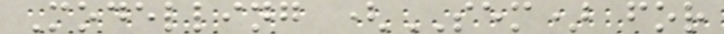Modelling (SEM) for
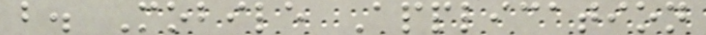b. Mobile Application
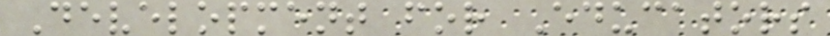Development for Educators
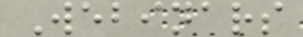Webinars
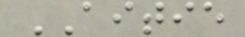AITIE
